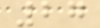27
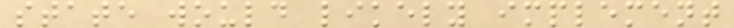state would likely implement
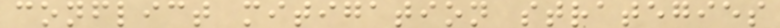conflict mitigation strategies
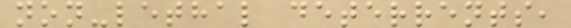non-lethal deterrents,
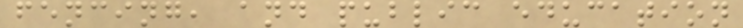fencing, and public education
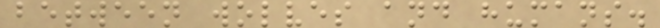between wolves and humans.
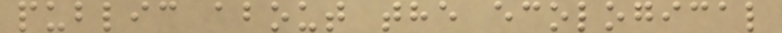public about the ecological
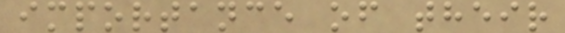importance of their
